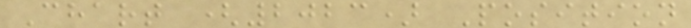Chart (2023) Position
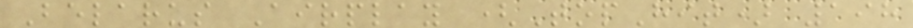Belarus Airplay (TopHit) 198
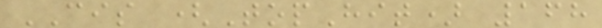CIS (TopHit) 168
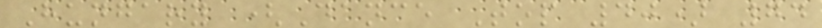Hungary (Dance Top 40) 74
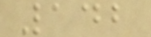142
